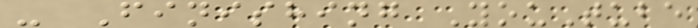- Finishing YouTube
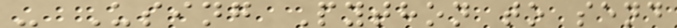- Using Python to send
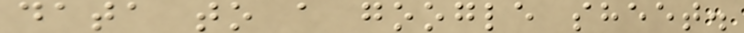data to a google sheet.
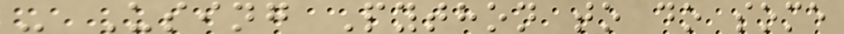- Using Python to do some
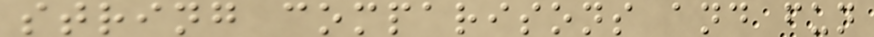string comparisons and fun
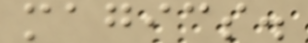magics.
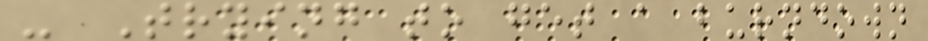- Trying to get a burndown
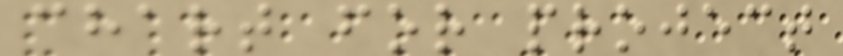chart for project
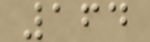164
